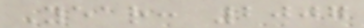Year: 2007
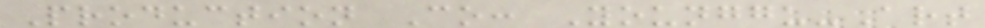Production Co: Younggu-Art
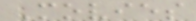Movies
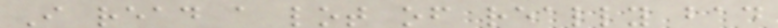I read a lot of really bad
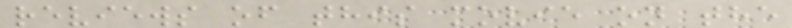reviews of this movie on the
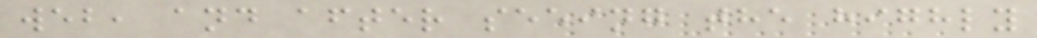web, and after seeing the highly
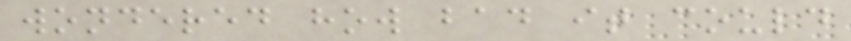wondered how bad it could
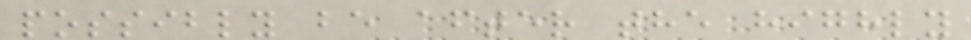possibly be after the highly
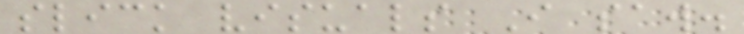slick visuals I saw.
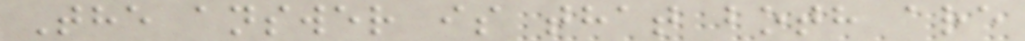The answer is that both are
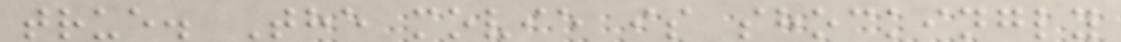true. The movie is shockingly
